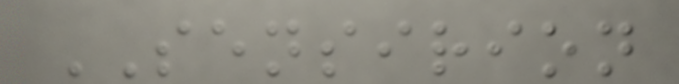SENSIRION
